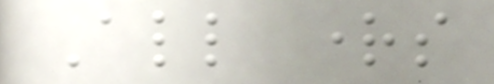All rights
